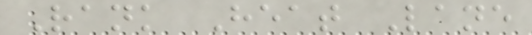Rank Heat Lane
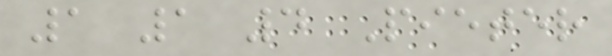1 1 4 Pieter
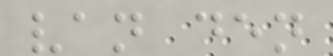van den
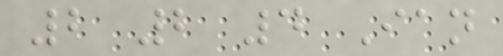2 2 4 Ian
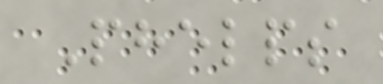Phelps
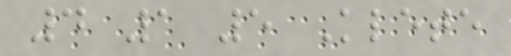4 1 5 Klete
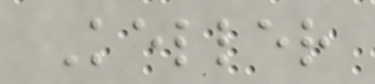Keller
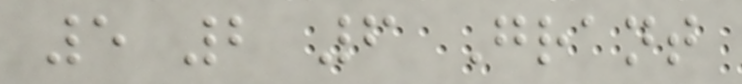5 2 6 Grant
